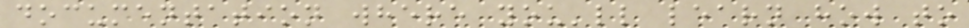documentation where you'll learn how to
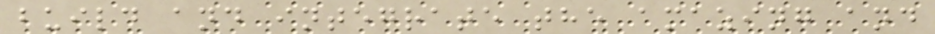build and integrate the amazing and
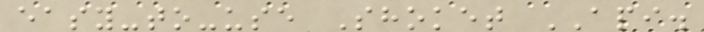easy-to-use Shoket API.
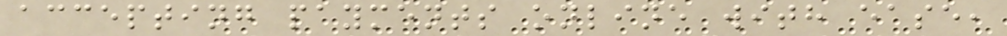accepting payments online with ease,
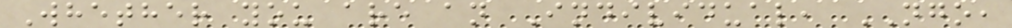Whether you are an Individual, NGO,
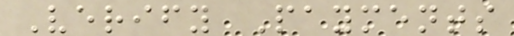Verify Payments
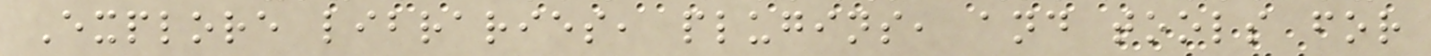Explore libraries, plugins, and tools for
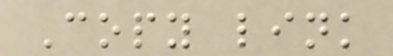Copy link
